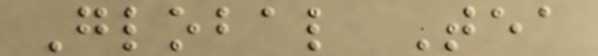Global Tea
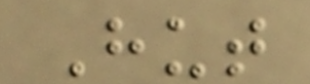Hut
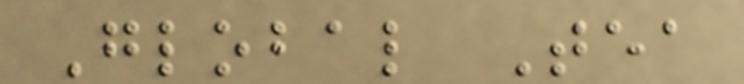Global Tea
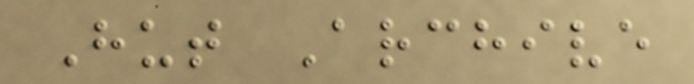Hut Archive
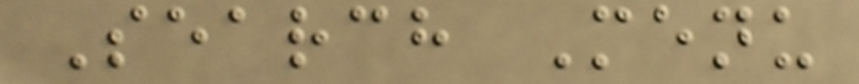Search Menu
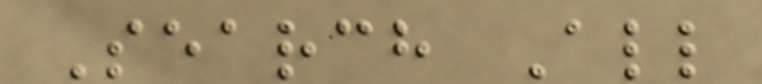Search All
